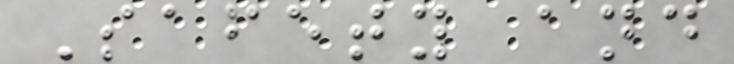Safety and
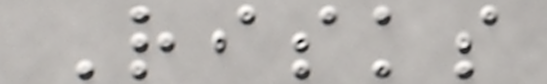Risks
